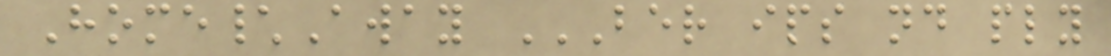Home\Away BER IPS ND PLY
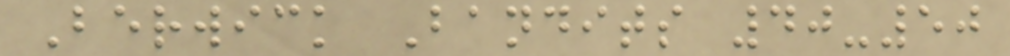Berwick Bandits 40-50
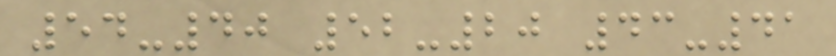54-40 52-20 43-41
